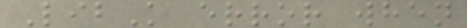LibK error when
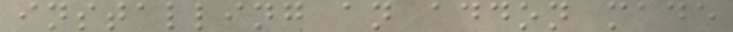installing an addon made
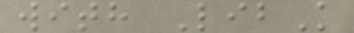with LibK
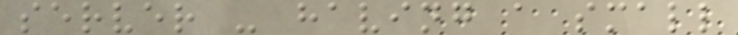server - having a small
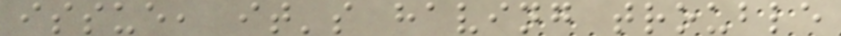issue, it's having trouble
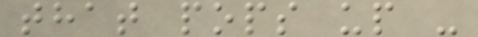that pops up -
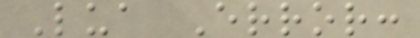Lua Error:
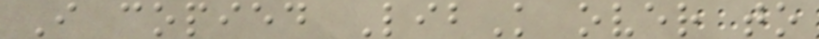I copied LibK over to
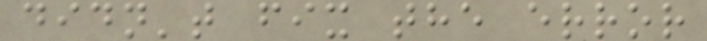didn't fix the error
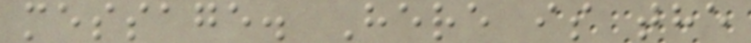message. Here is the
